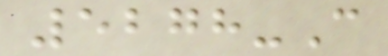5278-C
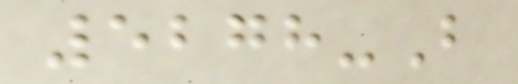5278-B
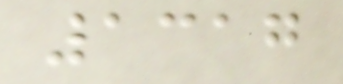1317
